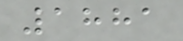1881
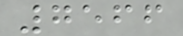7566
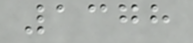1378
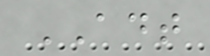ADT
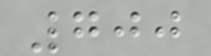700
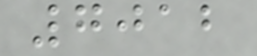7012
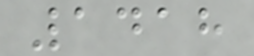1418
